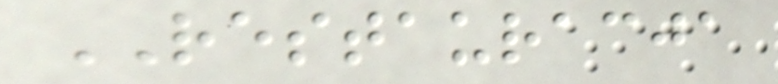RESTAURACJA
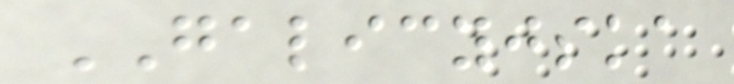GALICYJSKA
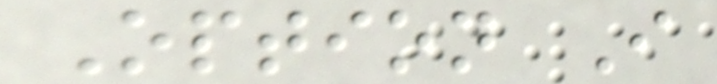Option I
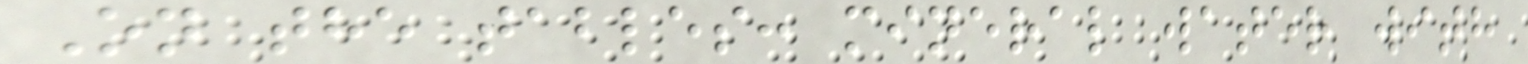On the tables: mineral water with
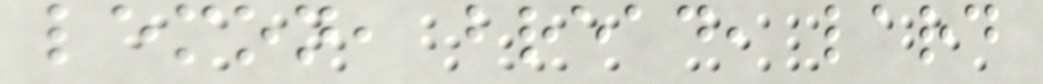lemon, bread, lard
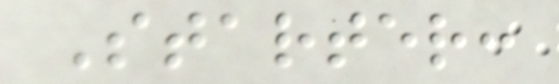Starter:
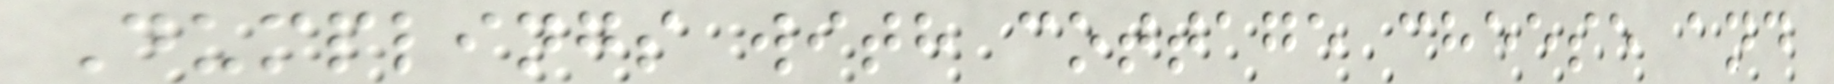Dumplings with cottage cheese and
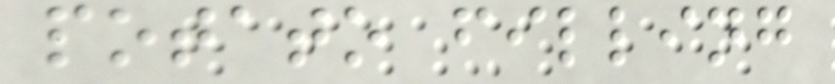potato filling
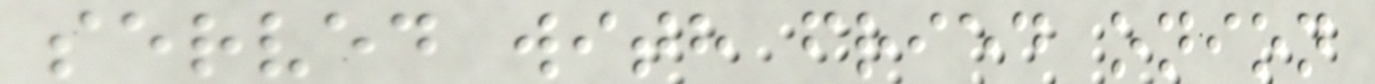served with fried onion
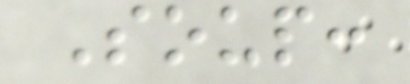Soup:
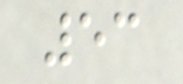53
